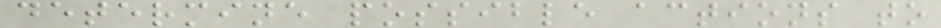determine possible actions to
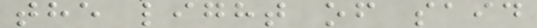the light of said
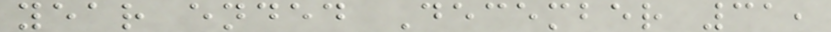year ended December 31,
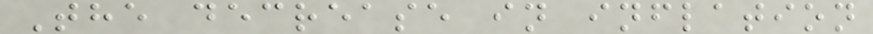The decrease in inflation
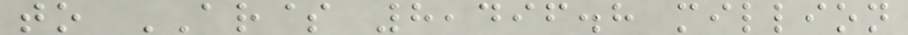to AR$ 8,496.8 million
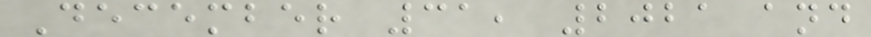December 31, 2021 and
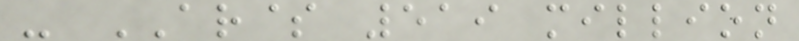- AR$ 519 million
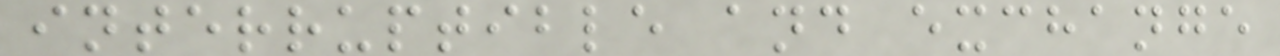interruptible and exchange
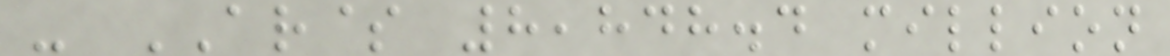- AR$ 8,848.4 million
